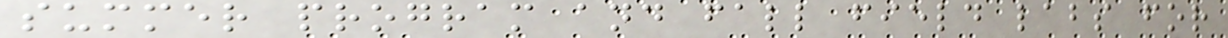summer program and fall field labs for
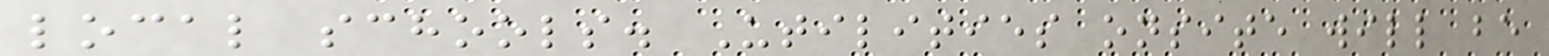local schools. Utilities onsite will be
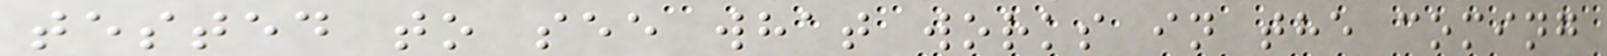tested to see what works in the coming
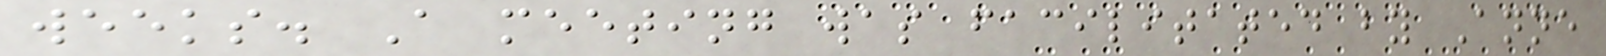weeks. A meeting was facilitated by Anne
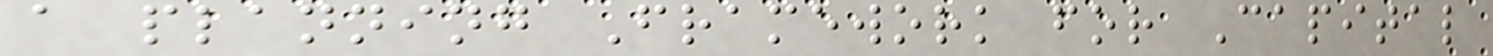a planning Framework for Capital
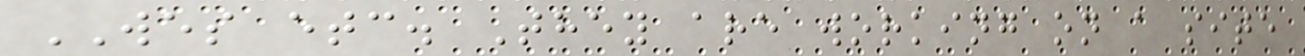WES etc. They are working on a site
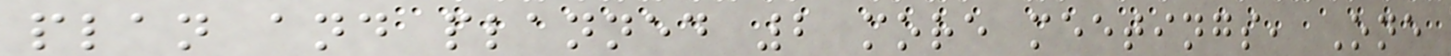plan and planned 2 more meetings, One
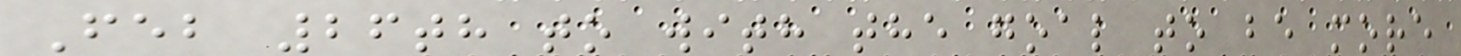Feb 26th to with the goal to be more
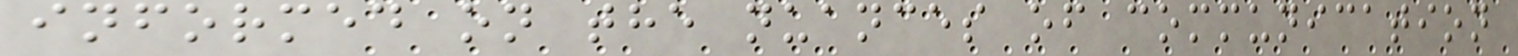informed on the nuances of communication
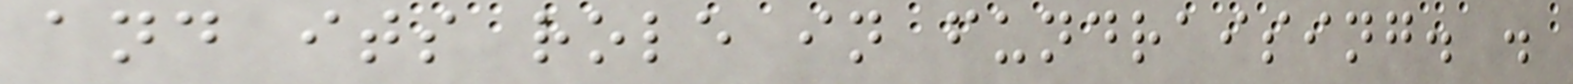and its role in fundraising. .
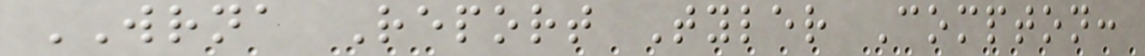WRNA Report Tyler Compton:
